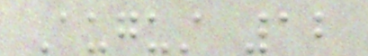August 12
